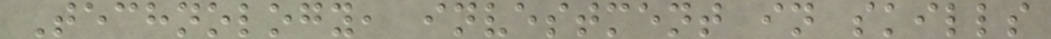Technology, investment in skills
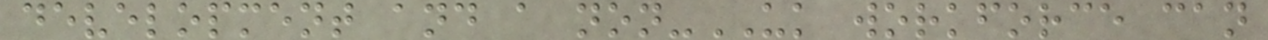development and a non-UK workforce can
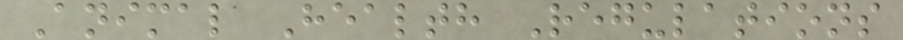Animal Health Regulations
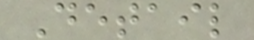Detail
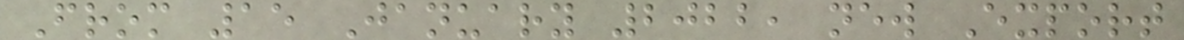From 15 January 2022, new Export
